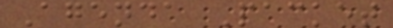Agenda Packet
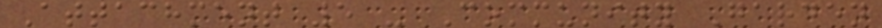Attachment 5 - Community Garden
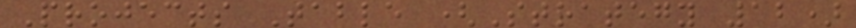Projects Table (Strategy 12)
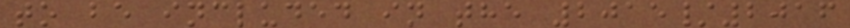to be included in the 2015/2016
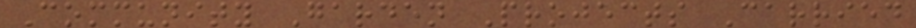Community Garden Projects Carried
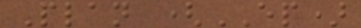Plan (EP)
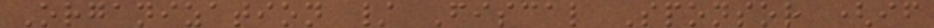Organization / Fiscal Sponsor (if
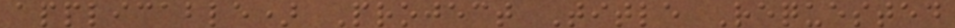applicable) Project Title Requested
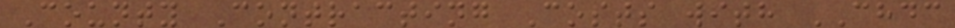County Contracting Costs with CHDC
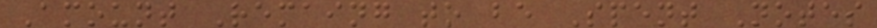Amount Remaing to be Spent Notes
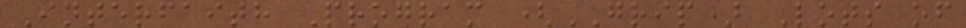Interfaith Program (GRIP) Lots of
